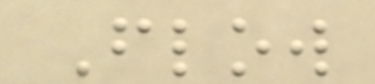Flow
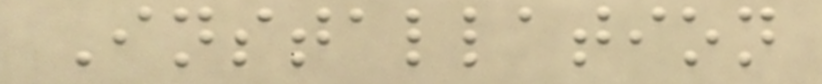Installation
